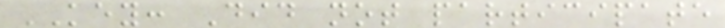KEY: Did not participate
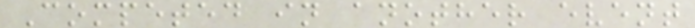Competed in another event
